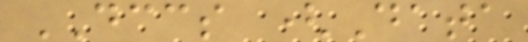DCCS (Data
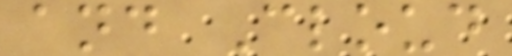and Cloud
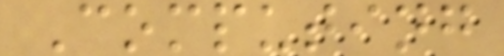Computing
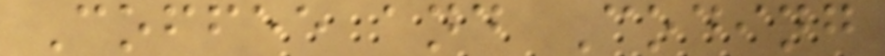Coffee and Coding
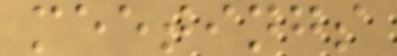meetings
